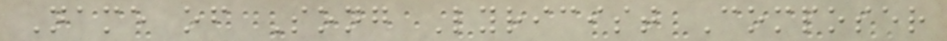Name of Song Lyricist Composer
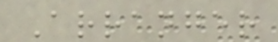Arranger
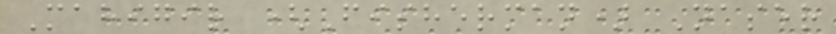Mahigir (Fisherman) Naser
